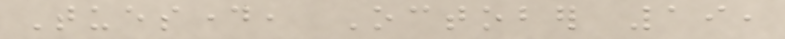Tuesday, October 19,
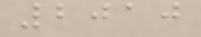2010
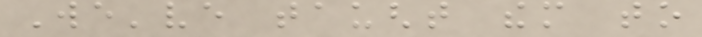We've taught them to
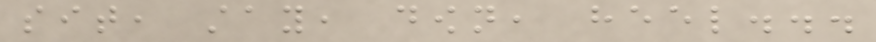sit, stay, down, heel...
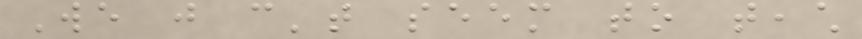We just can't seem to teach
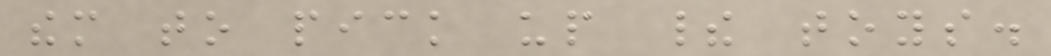them to pick up their toys.
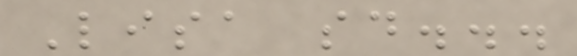Lisa said...
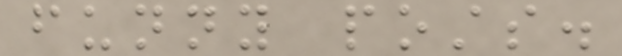funny posts.
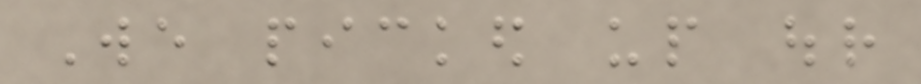We picked up our
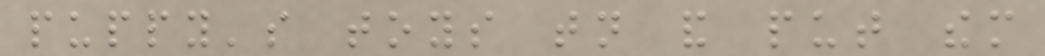puppy's toys tonight and put them
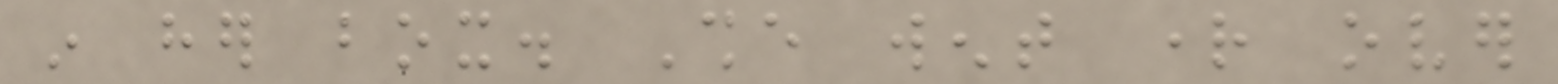in her box. She went right over
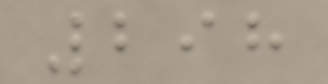298
